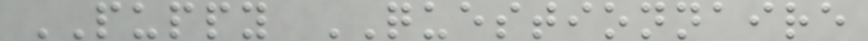PUPPY QUESTIONNAIRE
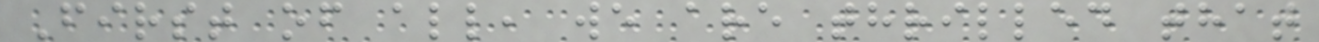First of all, we are thrilled that
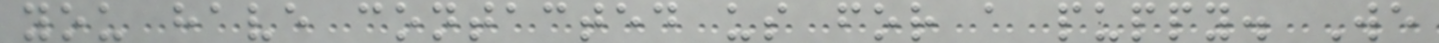you have contacted us for a puppy. We
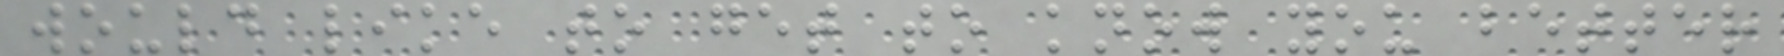would like to get to know you better
